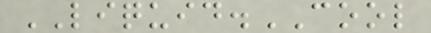LIQUID.COOL
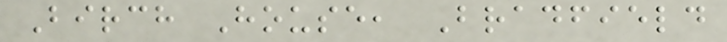Birch House, Bradfield
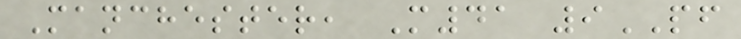Manchester, M41 9PF
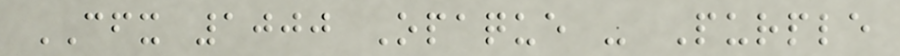CFX 1000 Opaque - Purple
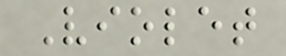Violet
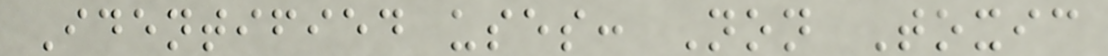Identified uses: Non Toxic
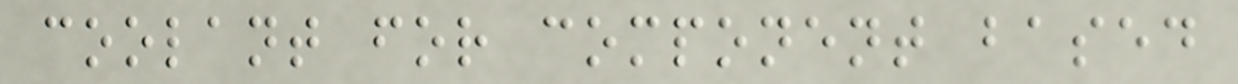coolant for component based
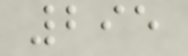295
